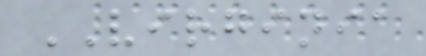VIRGINIA
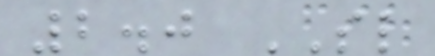2.0 SL
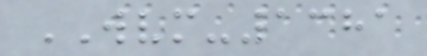WVM-1381
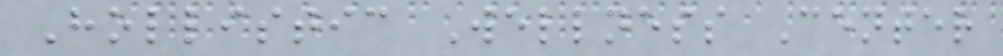Hollistic Wellness Center
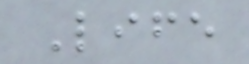Life
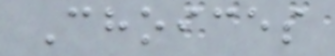Choices
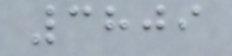3809
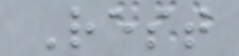Rest
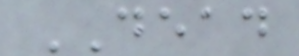DEAD
